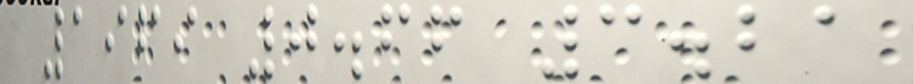1969 0.66 3.21
